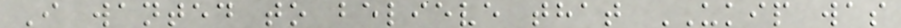I wanted to believe that UKIP was
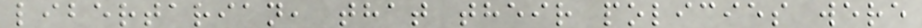libertarian, that their policies were
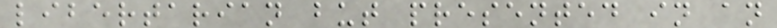libertarian but presented in an
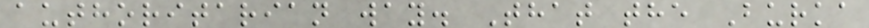authoritarian way. That the Burka
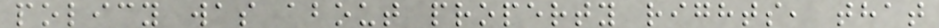policy was about property rights, that
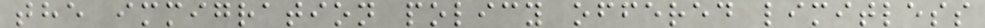the immigration policy offered limitless
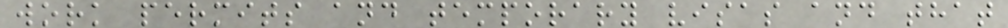work permits and temporary visas and that
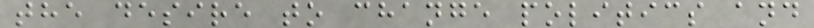the desire to change politics and
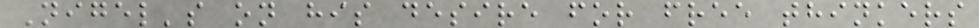Nigel's on his desire for free thinkers
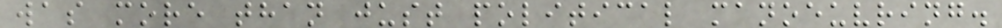was more than just political manoeuvring.
